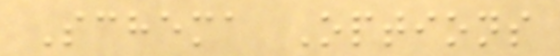Schema Options
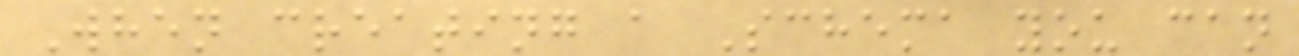When creating a Schema you can
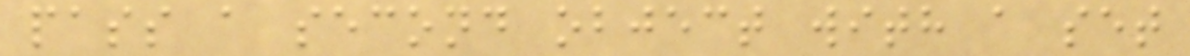pass a second object with a set
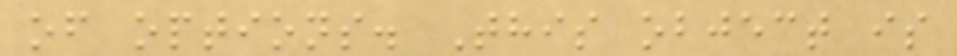of options. This object is
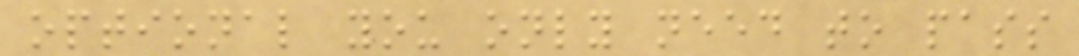optional you only need to pass
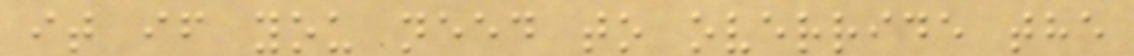it if you need to override the
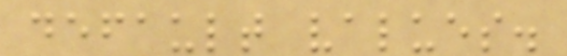default values.
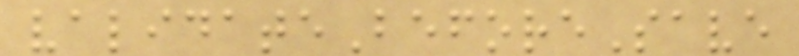validateBeforeSave
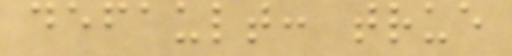default: true
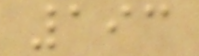193
